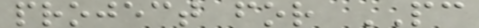project for PC
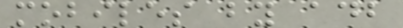mobiles by adb
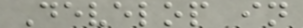Develop in
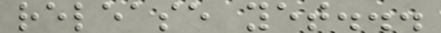release yet...
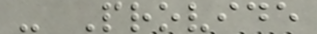- Provide
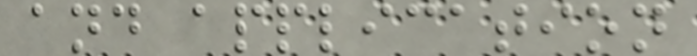and application
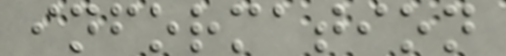information
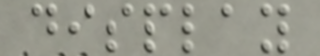display
